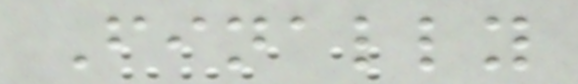Finally
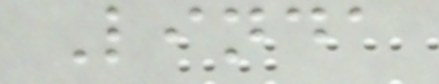Linda
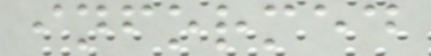informed
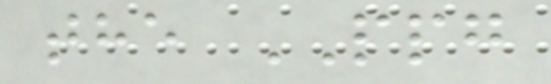the PPG
